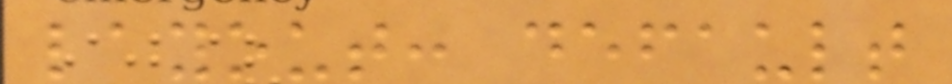layout: default
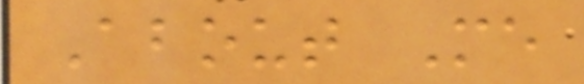About Me
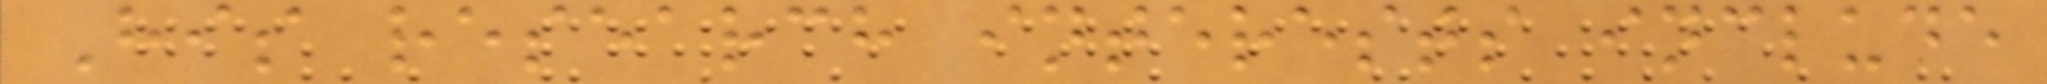His research interests include
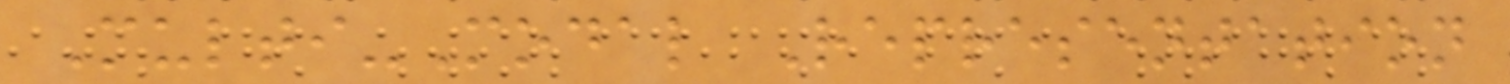Multi-Modal Representation
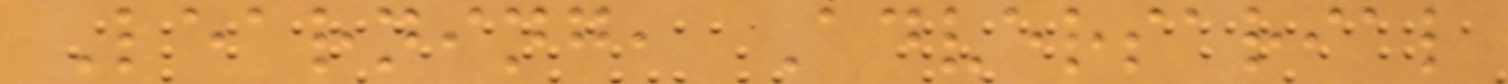Learning, Adversarial
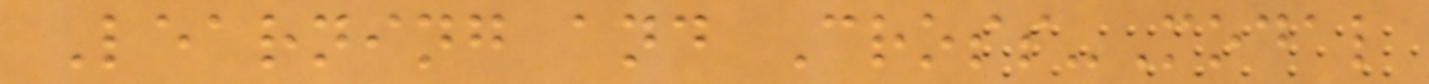Learning and Cross-Modal
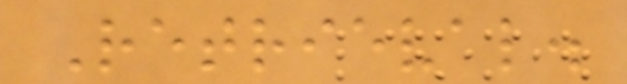Retrieval.
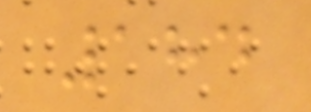184
